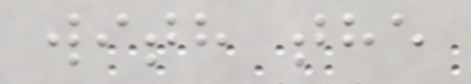with the
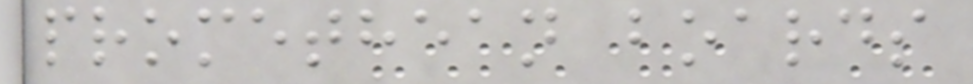promethean boards
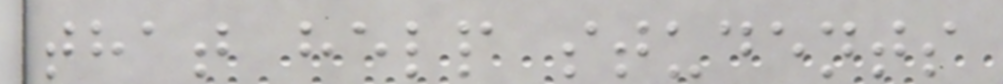that help students
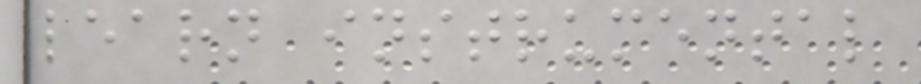learn instrumental
